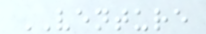VENTURE
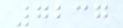7237
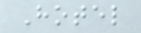Hotel
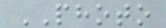PHOTO
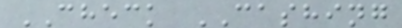CHECK CASHING
